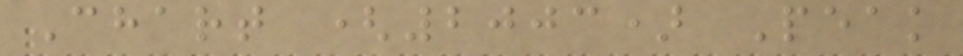Chart (2003) Peak
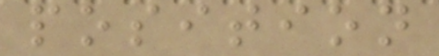position
